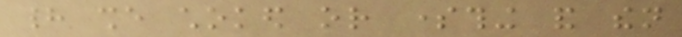had she choked or something and then
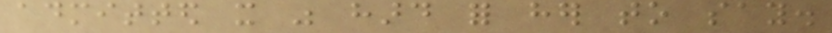admitted it was hard for her to say.
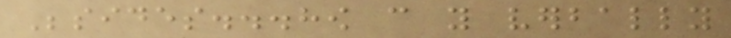Besides...how can you verbally
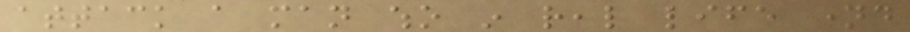attack a man who in real life named
